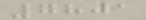7801
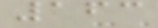163
